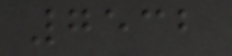7532
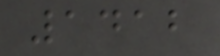1412
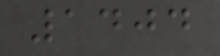1404
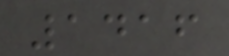1416
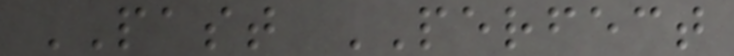PAST PERFECT
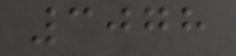3078
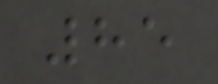85
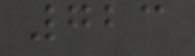723
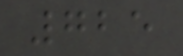725
